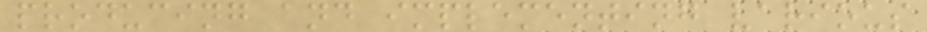producing and implementing various
